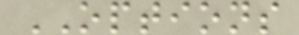OPTIONS
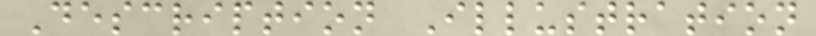Description Illustration
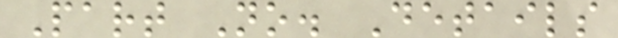Part No. Details
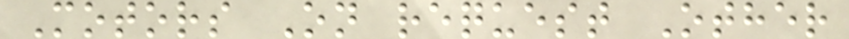Motors On request Other
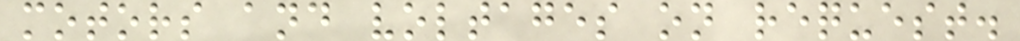motors and voltages on request.
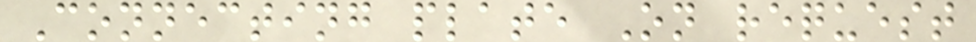Connecting plate On request
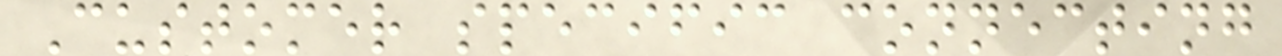Customer specific connecting
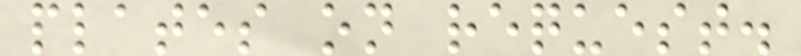plates on request.
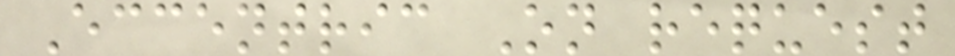Eccentric On request
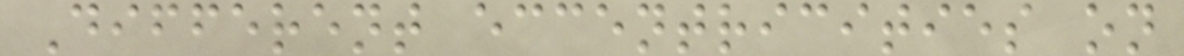Different eccentricities on
